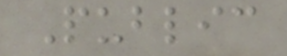Public
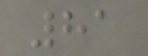81
